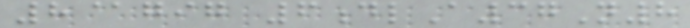8@gig 6dlA37N8
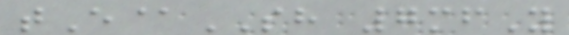tE@SH 7mfY
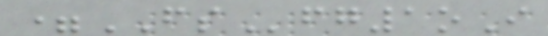=FSfg1oI
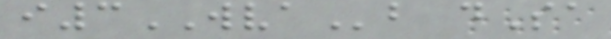i3WVAb dSa
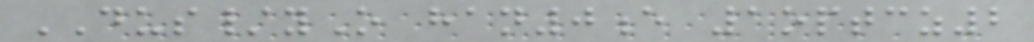DUS/yO han0e 1optcz2
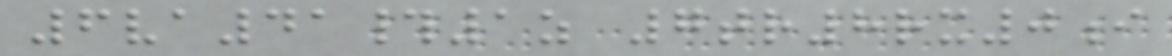6va41#1z 7tr8rx0i
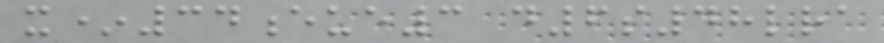x*34eue3 d6s48lra
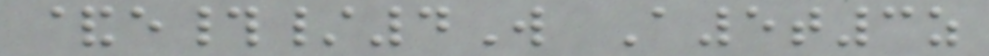&e#/4W A5t3z
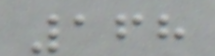168
